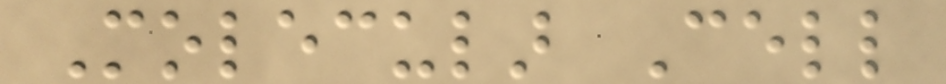Molecular Cell
